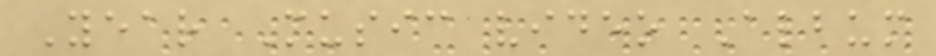Year Music video Album
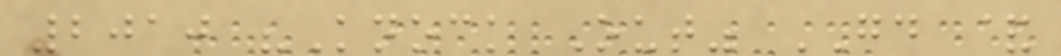2010 "Knock Out" GD &
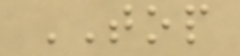TOP
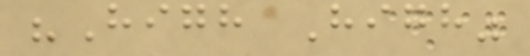"High High"
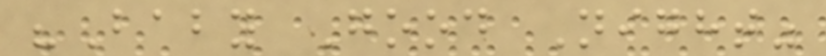"Baby Good Night"
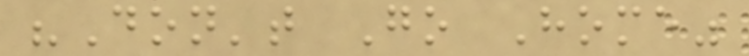"Don't Go Home"
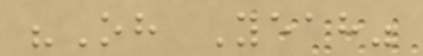"Oh Yeah"
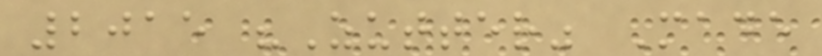2015 "Zutter" Made
